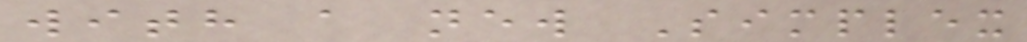with a new Simplex
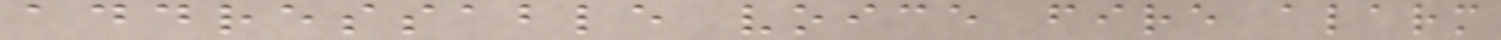addressable voice fire alarm
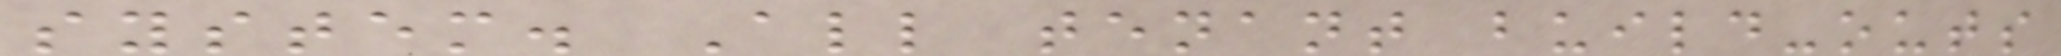system. All tenant build-outs
